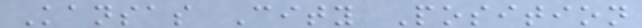Kansas City Position
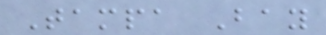Tampa Bay
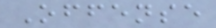Offense
